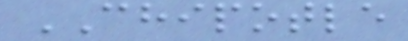CHIPOTLE
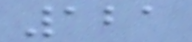121
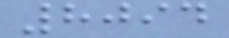8094
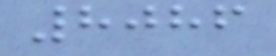8086
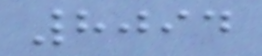8094
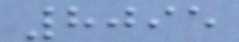8095
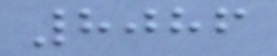8086
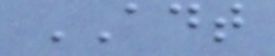ADT
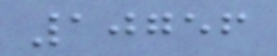10756
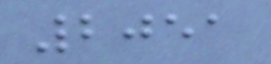2051
